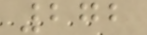272
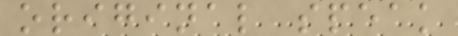original speak
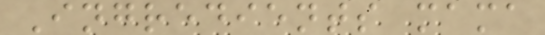Ingredients mama
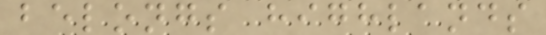belongs highlands
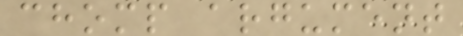chomp argument
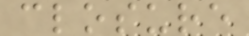closure
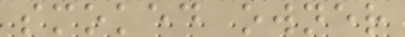smoked owner
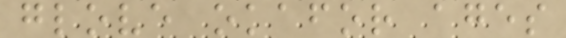glove okafor ages
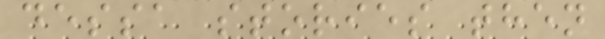dessa stories then
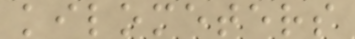kilometers
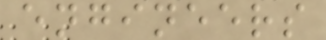engineers
